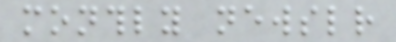monthly newsletter
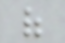of
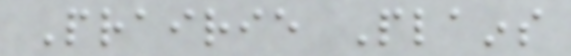Prairie Plains
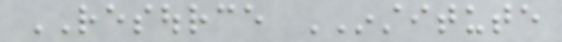RESOURCE INSTITUTE
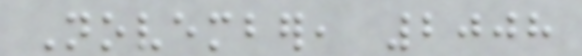November, 2008
